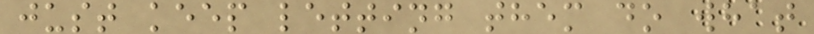just keep letting them do what
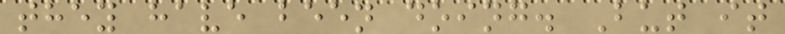they have been doing. But it
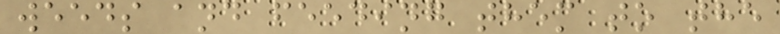weeds and feeding them to the
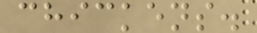chickens.
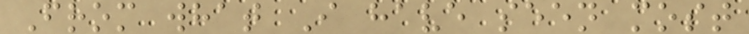From what I have seen most
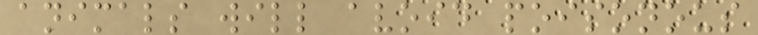animals will avoid poisonous
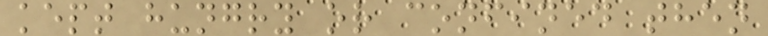kept hungry or confined then
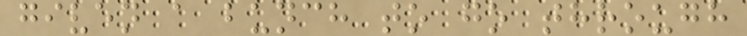given a bunch to go through
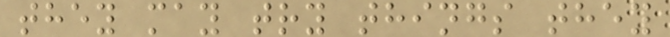they may try things they
